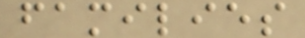families
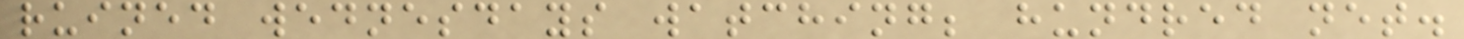ruined wednesdays watching; hundred net.
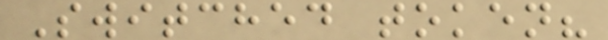Switched token?
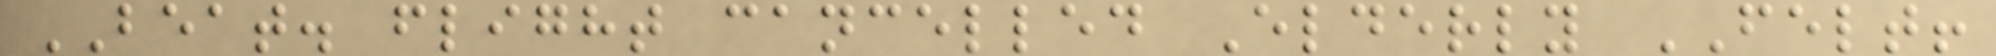BEAT. flight cancelled Elderly FELT!
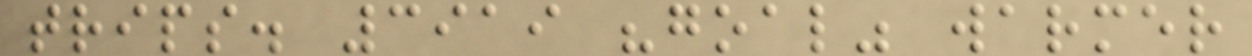trips. 3919 "goal" warmer
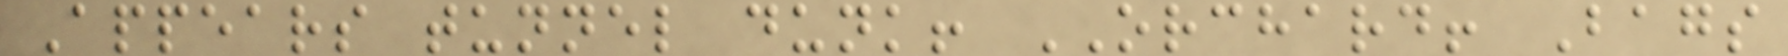Appears tunnel dunk! ORCHARD! Bags
